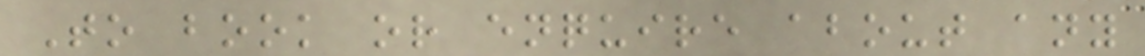To book or enquire about any
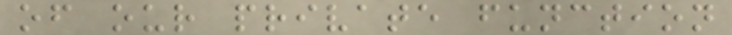of our private function
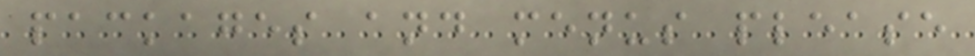packages and menus please
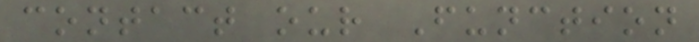contact our Function
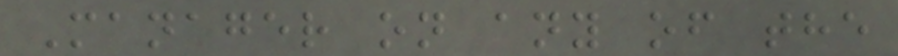Manager on any of the
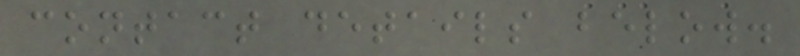contact details below.
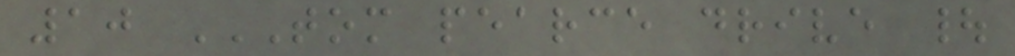10 TOM PEARCE DRIVE |
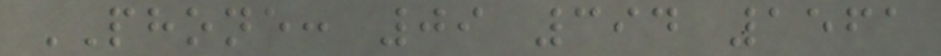PHONE: 09 394 1561
